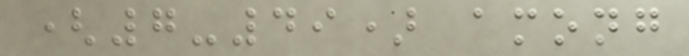(7-49) among
